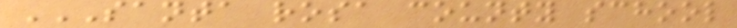SANTA ROSA COUNTY SCHOOL
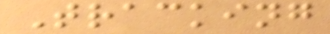Tracking
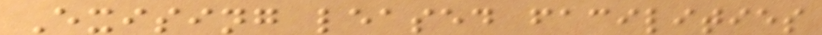Exising leased facilities
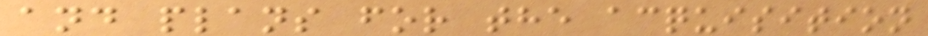and plans for the acquisition
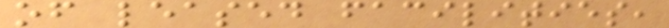of leased facilities,
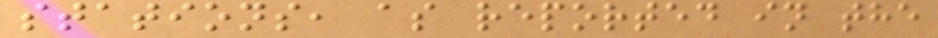stations, as reported in the
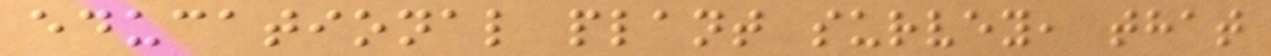educational plant survey, that
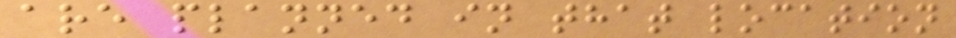are planned in that location
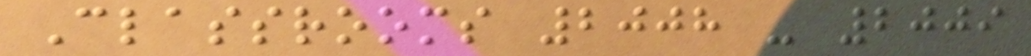Classrooms 2008 - 2009
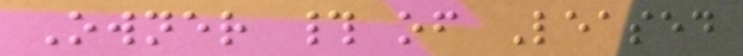Owner # of Leased
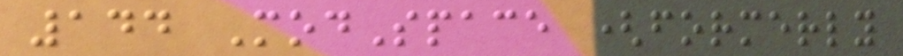144 ModSpace (formerly
